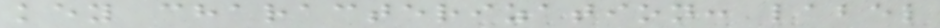key characterization: label
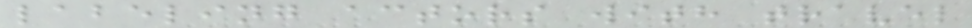labeling actors with travel
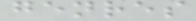genres
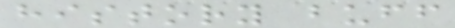history buff
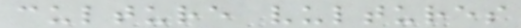culture vultures
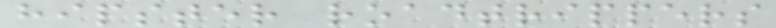hipster roadtrippers
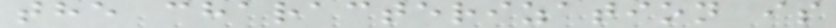the characterization is
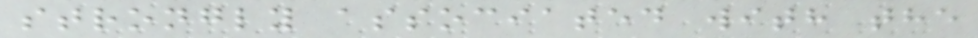strongly associated with the
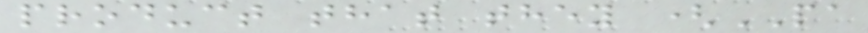product that they (PA
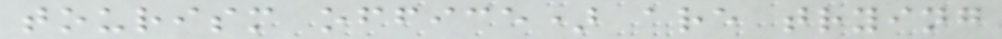tourism office) are trying
